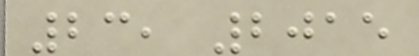23, 2015
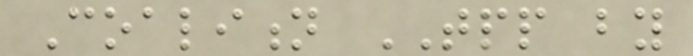Coalition TPP by
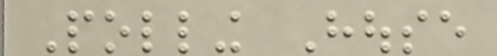Polling House
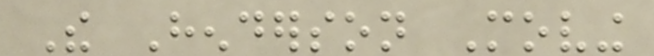The Henderson Moving
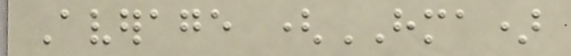Average (HMA)
